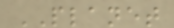PLANET
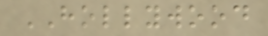HOLLYWOOD
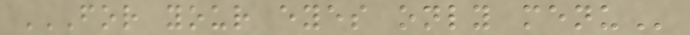FOR YOUR EYES ONLY MENU
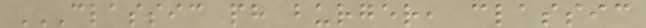CLASSIC PH BURGER, CLASSIC
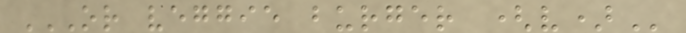OR VEGGIE BURGER (V)
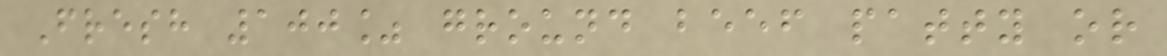Fresh 100% ground beef patty or
